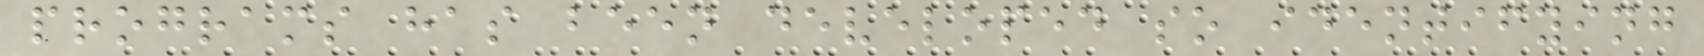programs has been developed so identifying
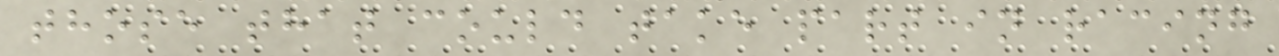those that could take part in racing
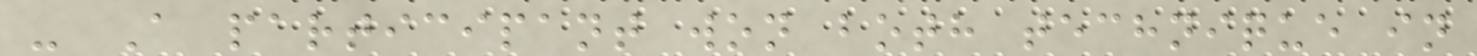- A participant won both technique in
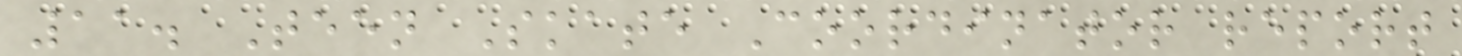11. Teen Skate Coordinator report
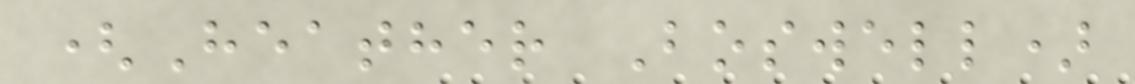(Heather Boswell)
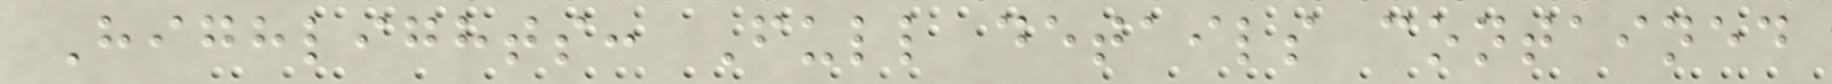Highlights: Full details contained
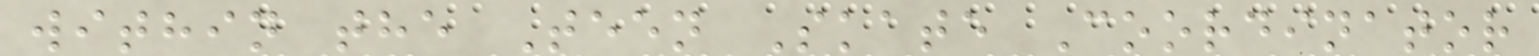within the Teen Skate Coordinator
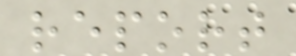report
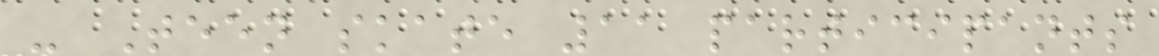- Teen skate 11 participants
